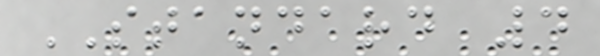STANDARD 4
